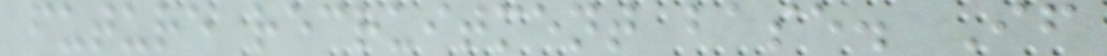future recruitment base. If
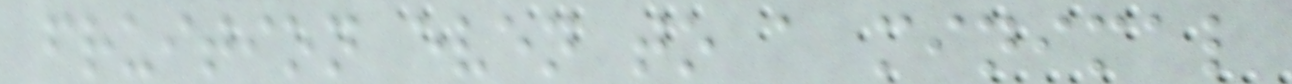fruition even to a minimal
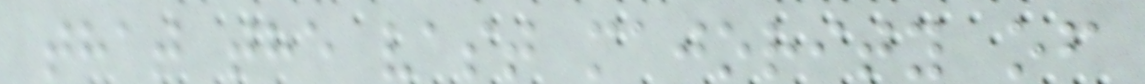that the vast majority of
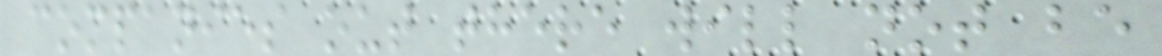companies out there will not be
